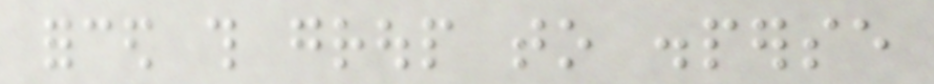forced this group to disperse
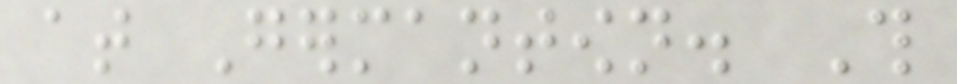at Germantown. This
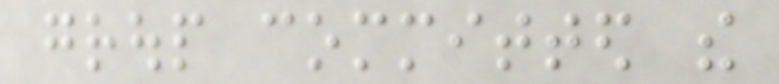group committed the
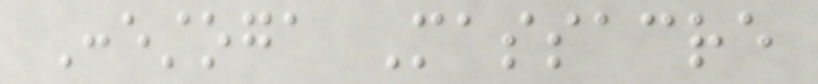Conestoga Massacre
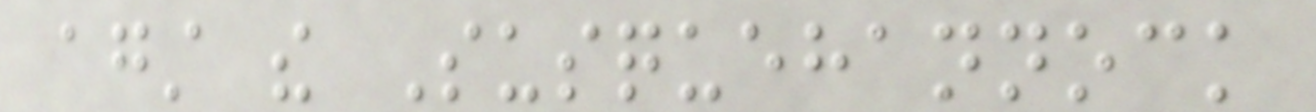against the Susquehannock
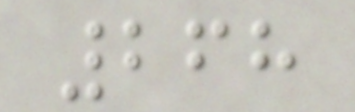268
